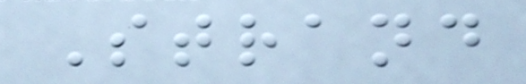Strand
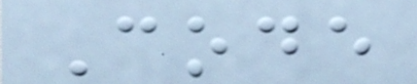Code
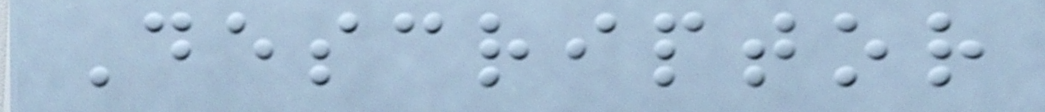Descriptor
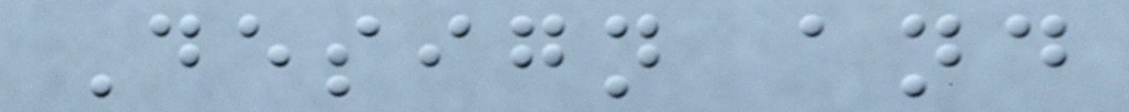Design and
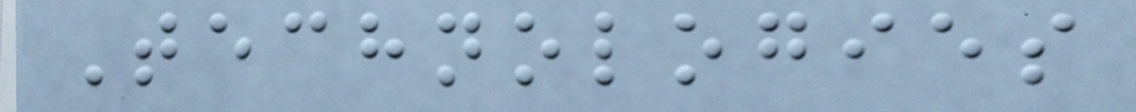Technologies
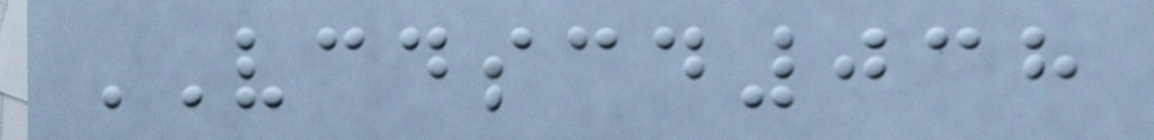VCDSCD038
